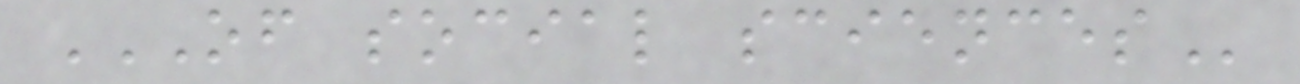OF SOCIAL SCIENCES
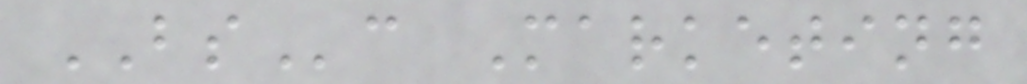BSc Marketing
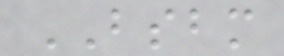BSBM
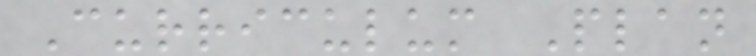Curriculum Plan
